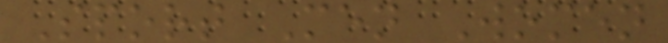Sport Men Women
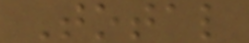Total
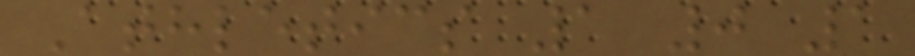Athletics 1 0 1
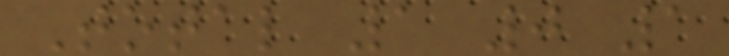Total 1 0 1
